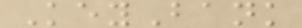KeyBank
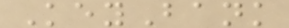KeyBank
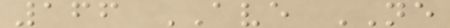166 AVE NE
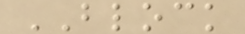BLOCK
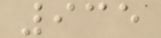935
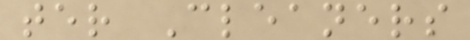ter Cleaners
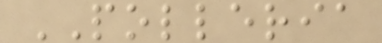POLLERIA
